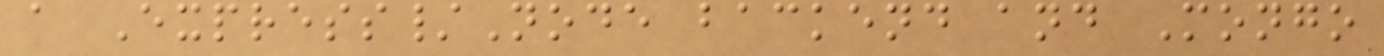a Express/Node backend and Mongo
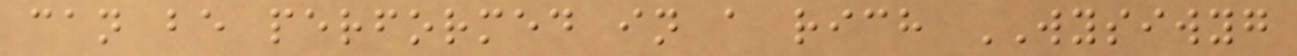can be performed in a rich WYSIWYG
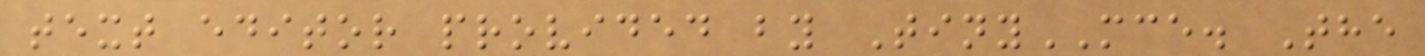text editor provided by TinyMCE. The
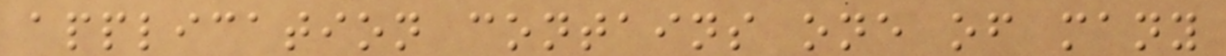application contains one of many
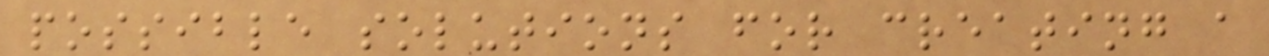possible solutions for creating a
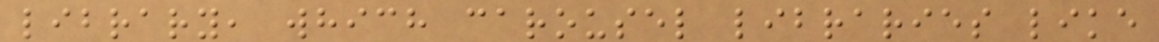library, which carousel libraries like
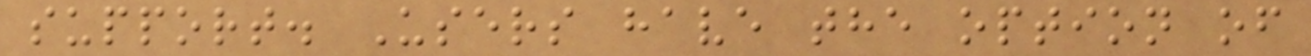support. Users have the option of
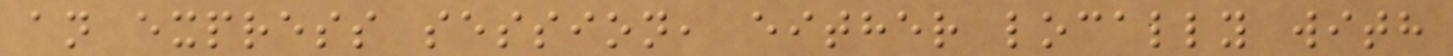an express session, either locally with
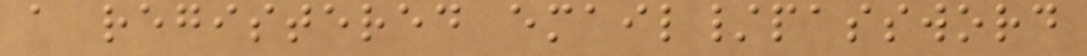a registered email/password
